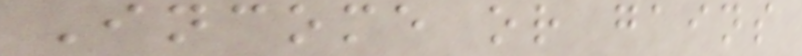Income or gains
